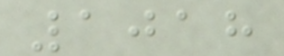1018
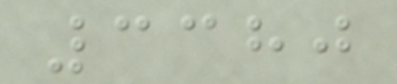3380
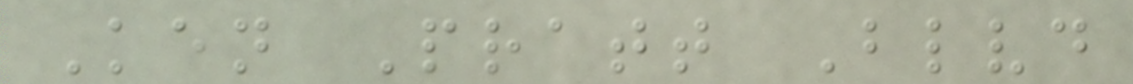Ken Pratt Blvd
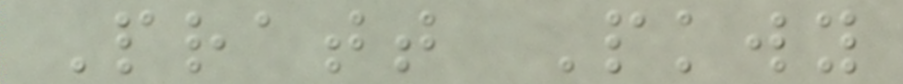Pratt Pkwy
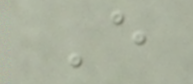E
